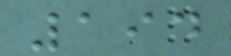194
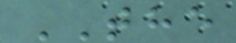THE
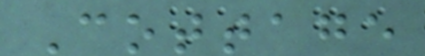Cottage
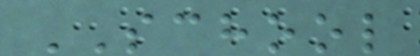SCHOOL
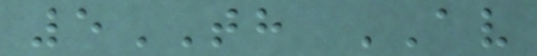5TH AV
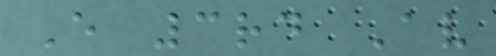E 3rd Av
